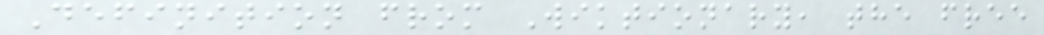Definition from Wiktionary, the free
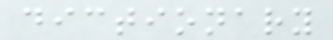dictionary
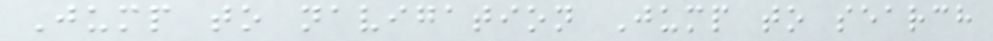Jump to navigation Jump to search
